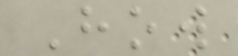How
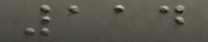114
